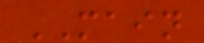MAIN
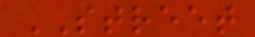STREET
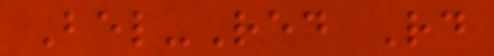Bel-Red Rd
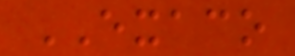EXACO
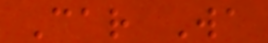Car Wa
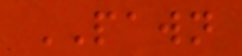PAWN
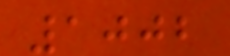1002
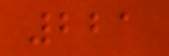221
